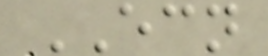ECN
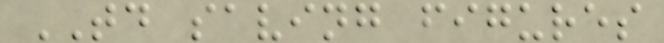TD saving figures
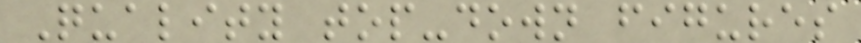Quality top-down figures
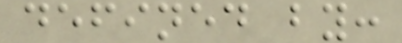defined by:
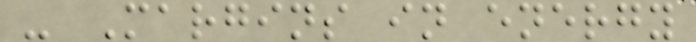- Margins in energy
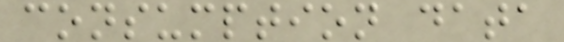consumption data
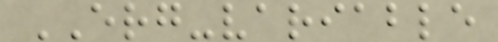ERG-variable
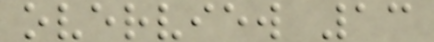overview 13
